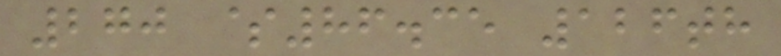270 $86.35 126th
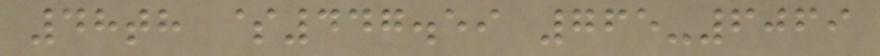48th $447.59 765-6069
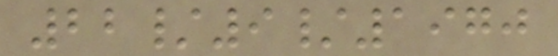22/9/1970
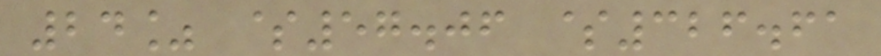24% $57.06 $326.61
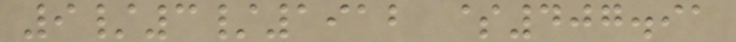9/3/1912 $407.91
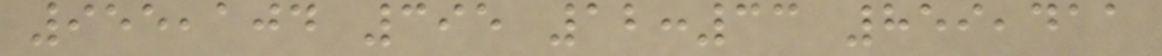955,104 395 12:33 859,411
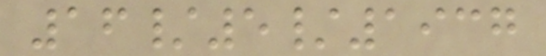16/5/1937
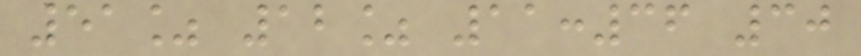51% 12% 11:36 30
